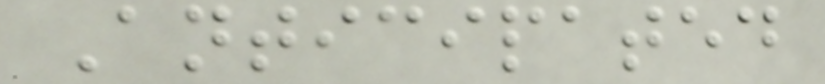Anticipated
